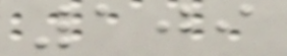109
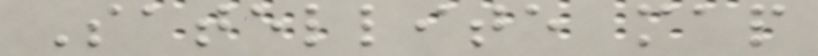Satellite map
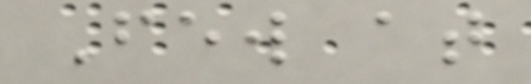Few at
